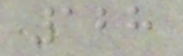128
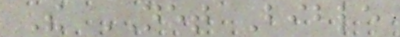The NET Bible
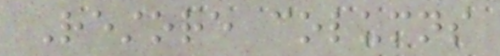Restore columns
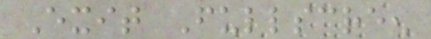Exit Fullscreen
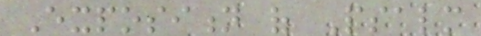Exposition of Psalm
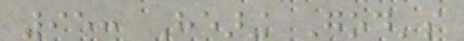95: Hearing God's
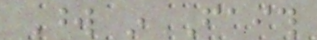Word in Faith
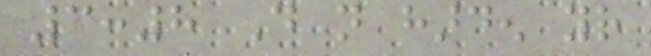3:8 Do not harden your
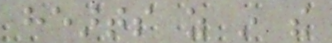hearts as in the
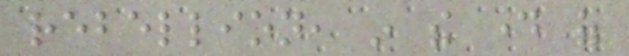rebellion, in the day of
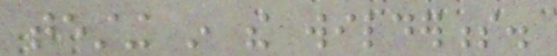testing in the wilderness.
